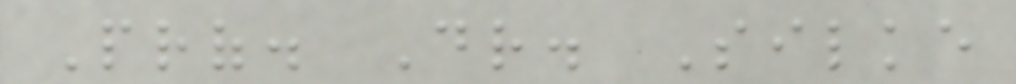Prof. Dr. Silke
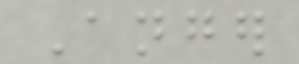Anger
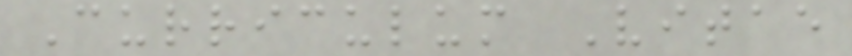Curriculum Vitae
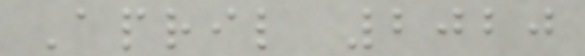April 2020
